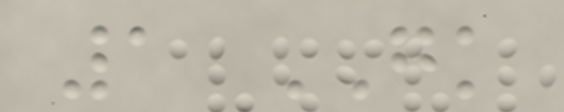1 GK
